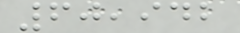60,942
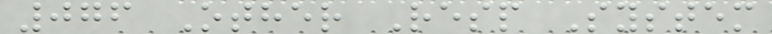076 Other Resp System
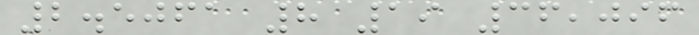2.5061 8 19 36,096
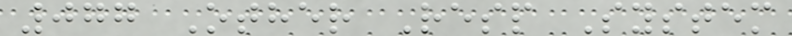077 Other Resp System
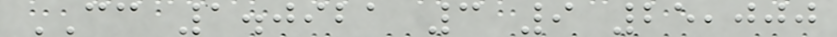CC 1.0921 3 9 25,000
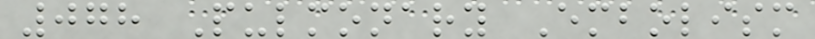078 Pulmonary Embolism
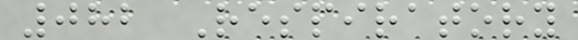082 Respiratory
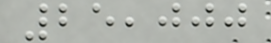25,000
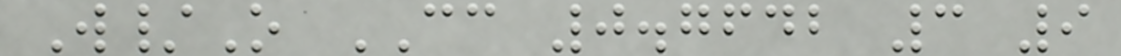W/O CC 0.7642 3 9
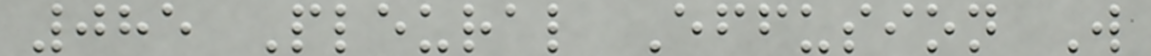085 Pleural Effusion W
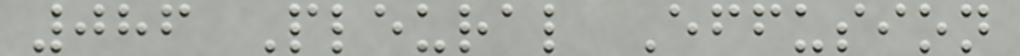086 Pleural Effusion
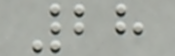28
